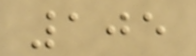105
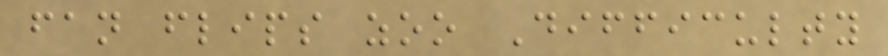fan flips zoo Difficulty
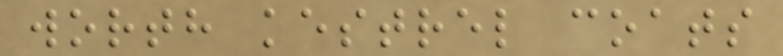worth kestrel coats
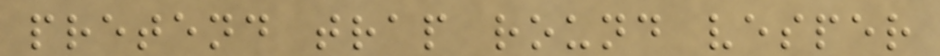pretend trap round vesper
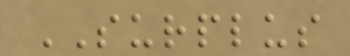SURPLUS
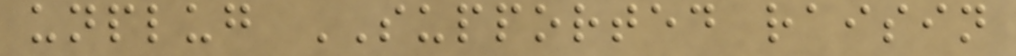unplug SUPPORTED raisin
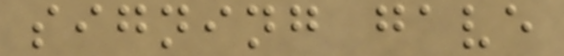signing gave
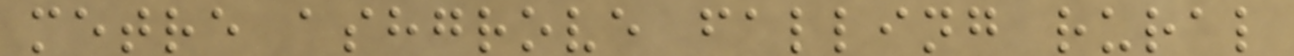metre ashgrove falling rural
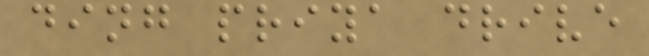ding priya drive
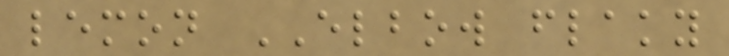lemon ELBOW flaky
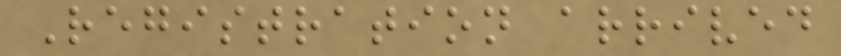Registration arrived
